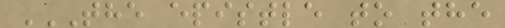THE EPISTLE TO THE
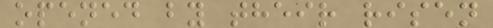opened by their risen
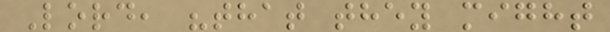Lord, "that they might
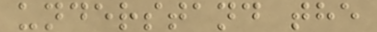understand the
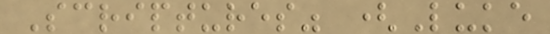Scriptures" (Luke
